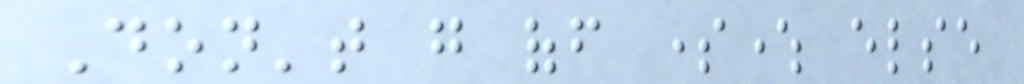Don't go off somewhere else
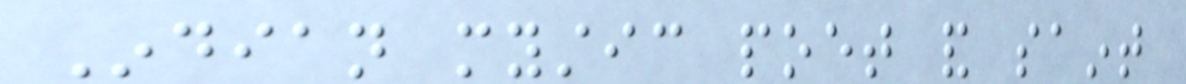Indian mystic poet and saint
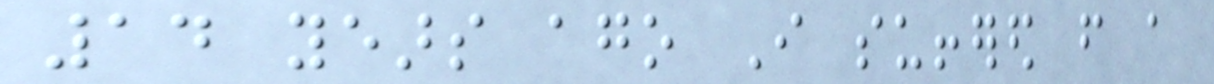14 years ago I suffered from a
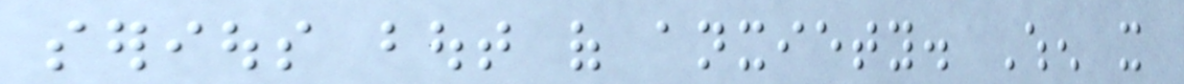serious bout of anxiety. When it
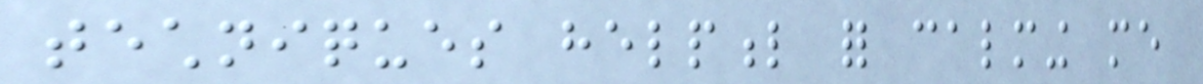techniques helpful for calming me
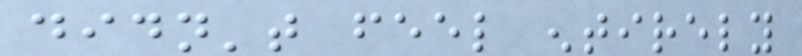didn't feel entirely
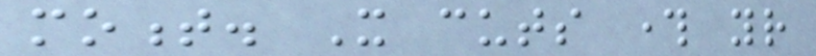moment. It cuts through your
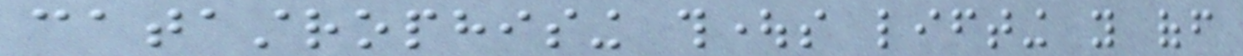catastrophising thoughts lifting you off
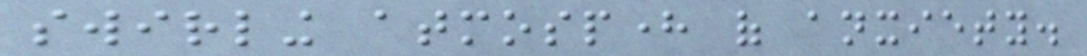swirling atmosphere of anxiety.
